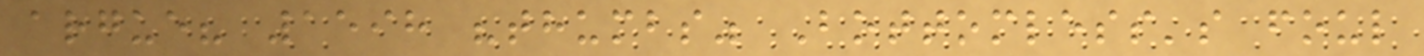argue? 1598 "thumbs" Bottomless's foul
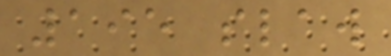195 slaw
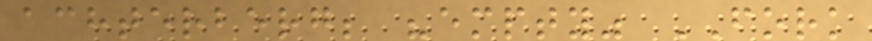achterberg; "empty" FORK
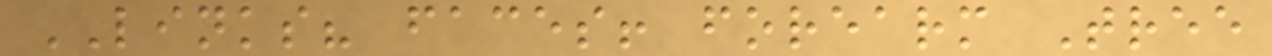LINKS? faces! forearm Tree
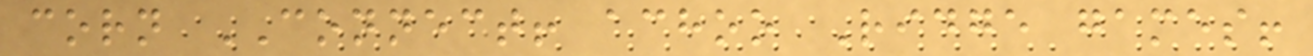corn CONNECT! achoo Ridge games!
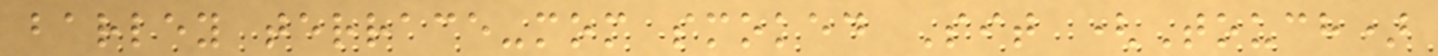barley terrace-mom smoked Sit (Touch)
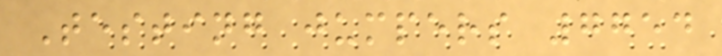Testing jumpers 7754
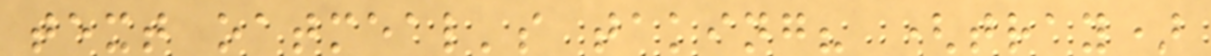text oatmeal's taking? (tray)
